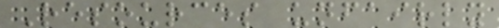Resources unfairly
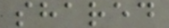shared
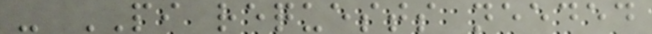- PI requests needed
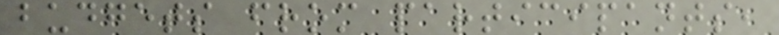budgets from participants,
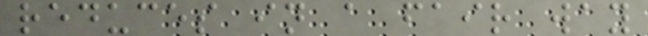reduces in a fair way
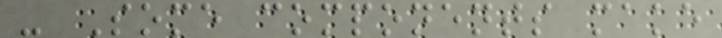- Some components make
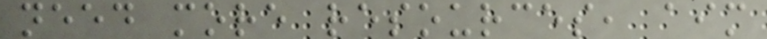need more resources, aim
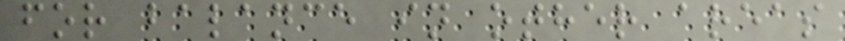for balance in other areas
